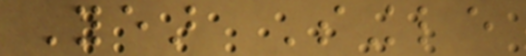Year Single
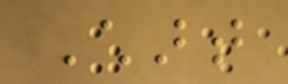Chart
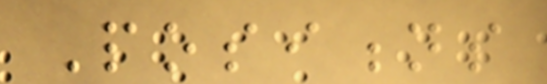Positions
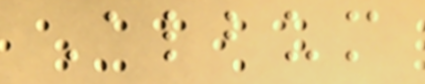Album
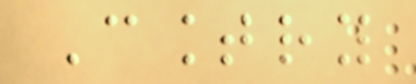Country
